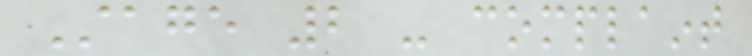Stage 2 - complaint
